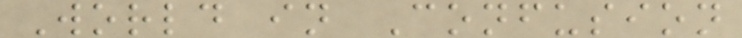World in Confusion
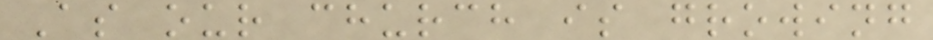As our church is growing
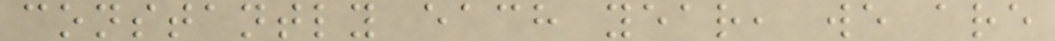constantly each year, we are
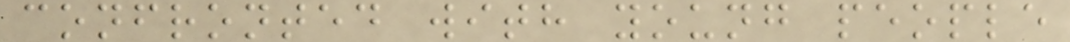confronted with young people
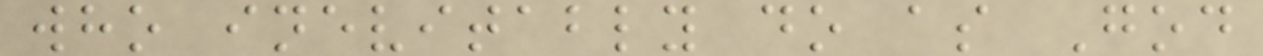who inevitably do as God
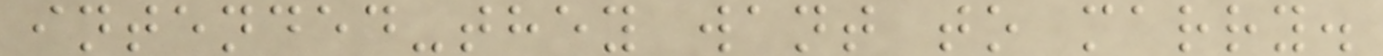intended-they want to marry.
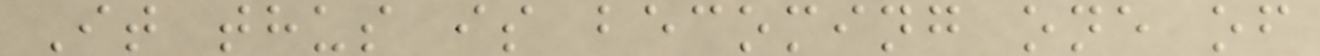It thus is becoming one of
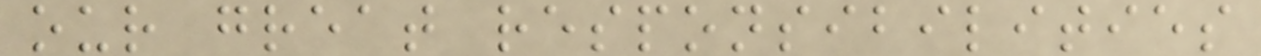our great responsibilities
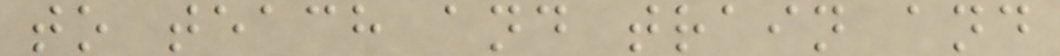to teach and train and
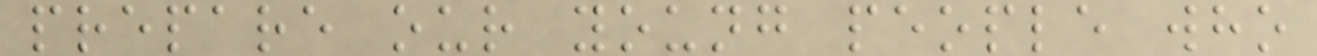prepare our young people who
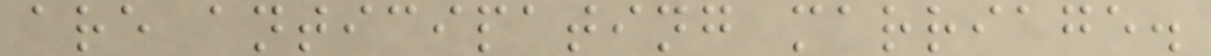are anticipating marriage.
